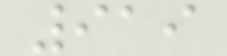919
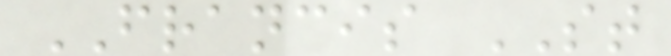FRANCIS ST
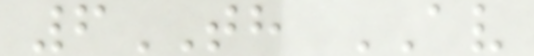6TH AV
